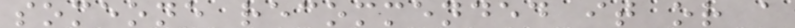someone recommended it or a
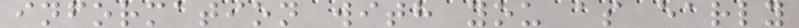information with you as early
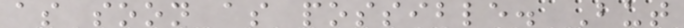as soon as possible. But
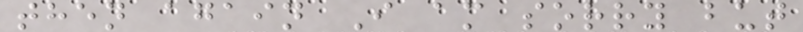then again I am sorry but
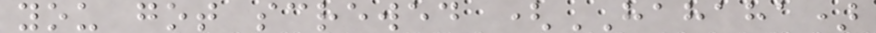you got screwed (HAHAHA)
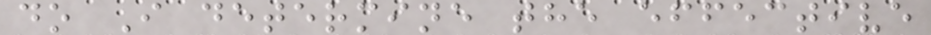do I determine the effective
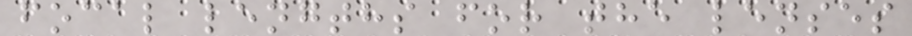focal lengths for the lenses
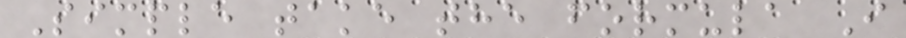Simple take the formula I
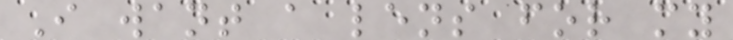I want a lens for my
